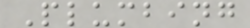Plumbing
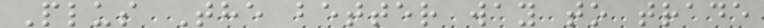Plus The better way to trade
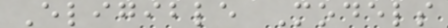Eligible Models
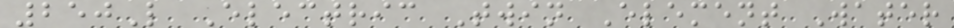250L Electric Twin Element Water
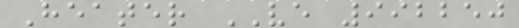Heater VE 992250
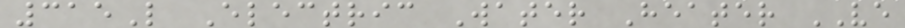315L Electric Water Heater VE
